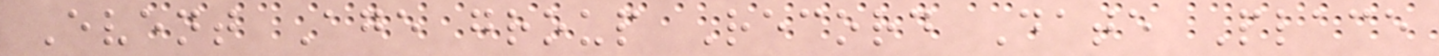Event Age group Record Date Place
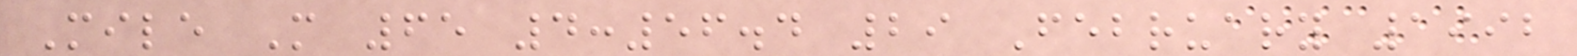Mile M 65 4:56.4 29 February 1992
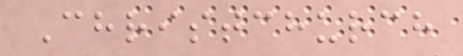Christchurch
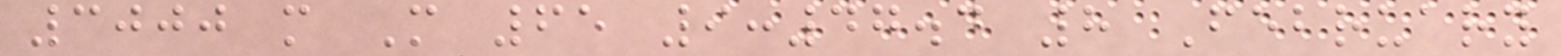3000 m M 65 9:47.4 8 February
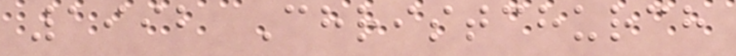1992 Christchurch
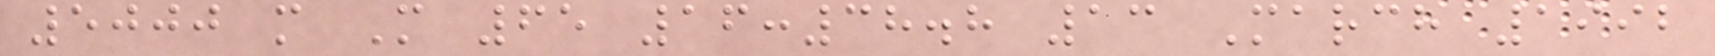5000 m M 65 16:38.8 13 March 1992
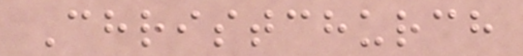Christchurch
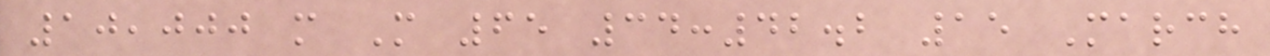10,000 m M 65 34:42.2 15 March
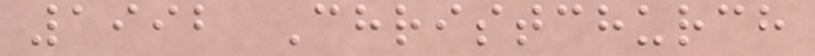1992 Christchurch
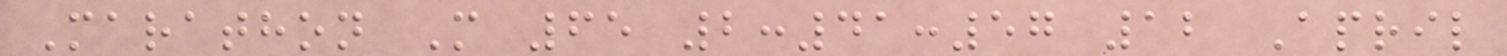Marathon M 65 2:41:57 12 April
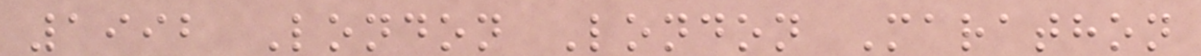1992 London London Marathon
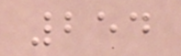254
